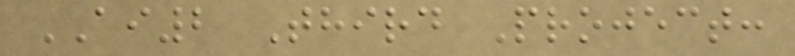AI2 Third Project:
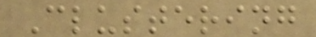Clustering
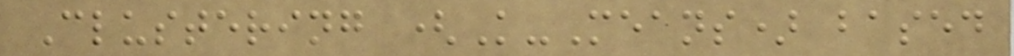Clustering (K-Means) based
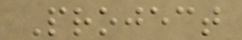Project
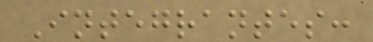Integrantes:
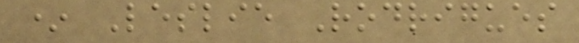* Leslie Rodrigues
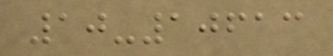10-10613
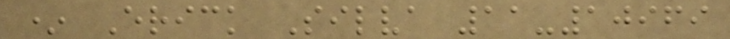* Erick Silva 11-10969
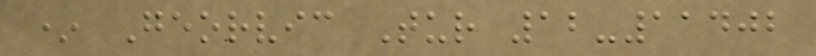* Georvic Tur 12-11402
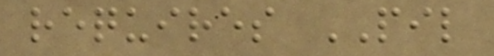requires PIL
